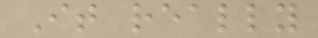It really
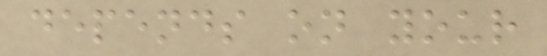depends on your
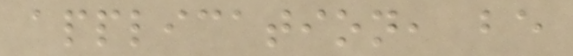application, be
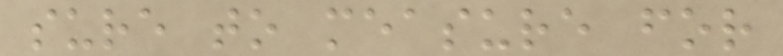sure to measure for
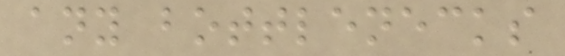any bottlenecks
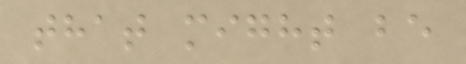that might be
